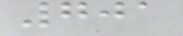701
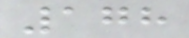178
